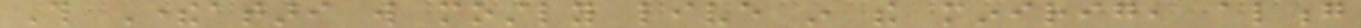This Thereatari will mostly live in the minirig, along
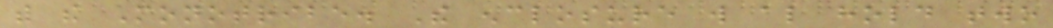with the Monotribe. The enclosure will also hold two
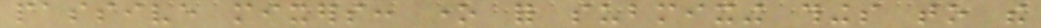passive mixers: one for submixing things to the
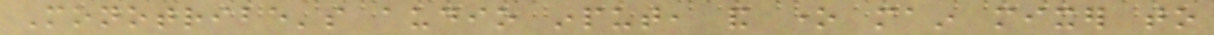Monotribe's audio input, and one main mixer to
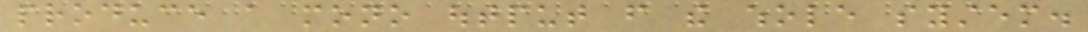produce a mono output from the whole system.
